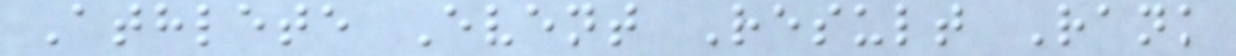Athlete Event Result Rank
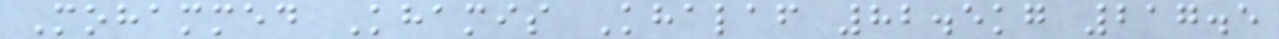Mohammed Khamis Khalaf 82.5kg 217.5
